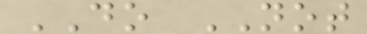DO NOT
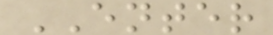ENTER
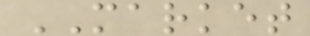MARKET
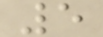5
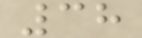38
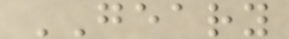GEARY
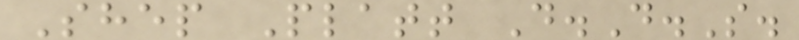Shep Platt D.D.S.
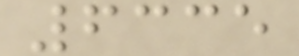6335
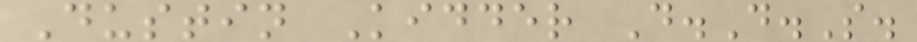Dustin Kidder D.D.S.
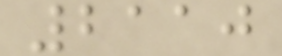2110
